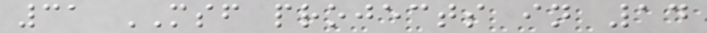31 MSF projects in 14
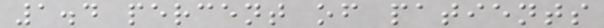1.4 percent of patients
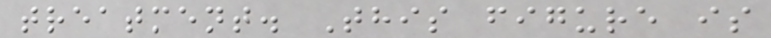treatment. This figure is
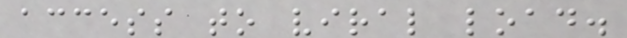access to viral load.
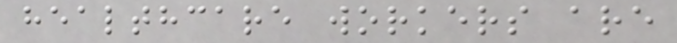healthcare workers are
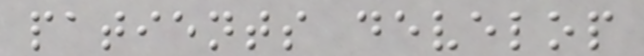patients develop
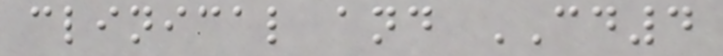clinical and CD4
